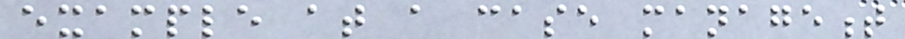example at a case management
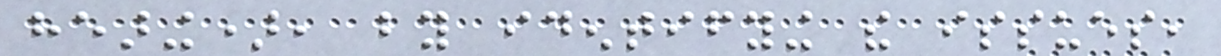hearing), by identifying the issues,
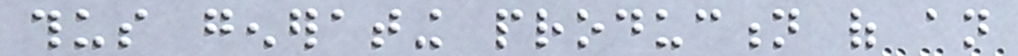thus generating production of an
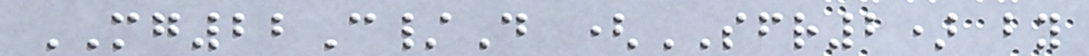MG22C/D (SFR2) by
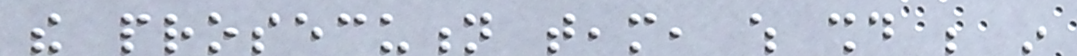the prosecution team, which should be in
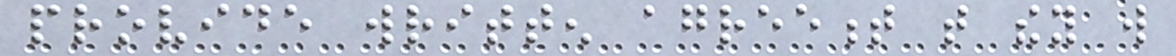provide written agreement that they will
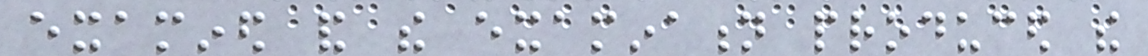examined and the examination produced the
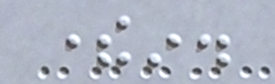therein.
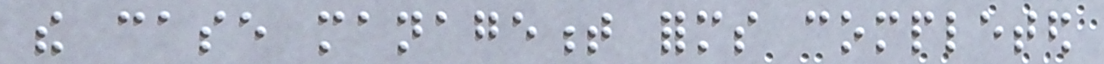the case management forms completed
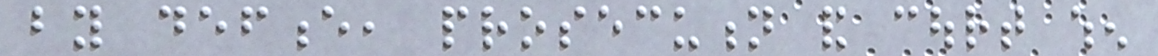by defence, prosecution and court when
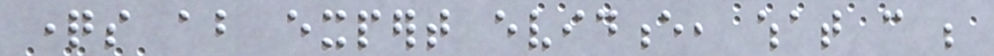questions about expert evidence, what can be
